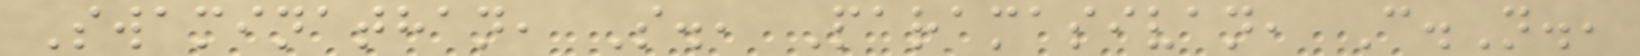Swaminathan, S., Paramasivan, C.N.,
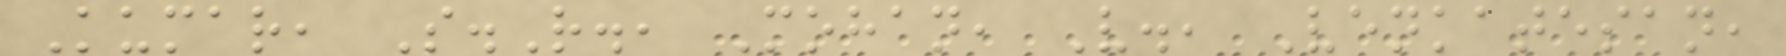Kumar, S.R., Mohan, V., Venkatesan,
